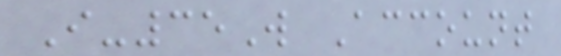I-35W Account
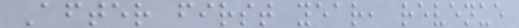After first year, revenue
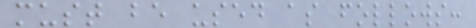must be used as follows:
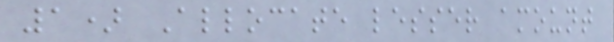1) Allocate lesser amount
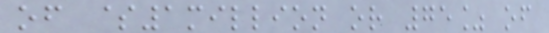of $1million or 75% of
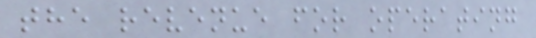the revenue for operating
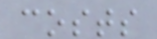costs
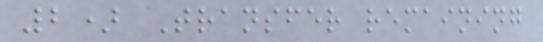2) Transfer remaining
